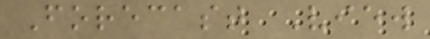Forecast View
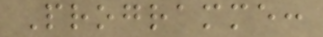Programme:
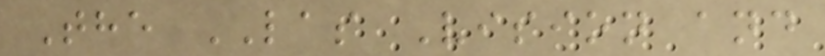The LAS Vision and
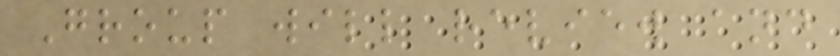Group will review and
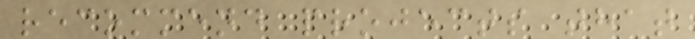recommend projects that
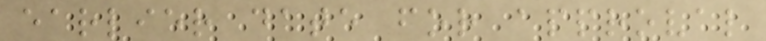earlier date for approval
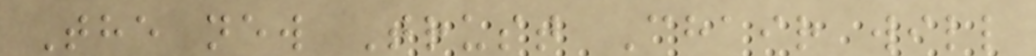The new Trust Chair will
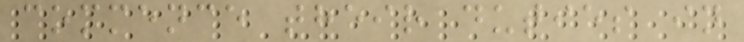commence their duties in
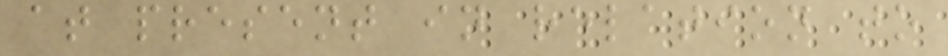at present in relation to
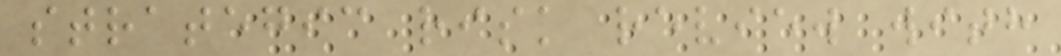strategic risk review with
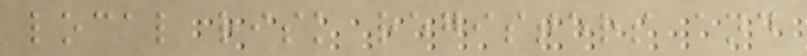local risk registers and
